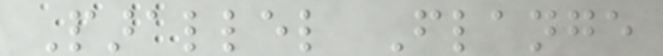Parallel Flange
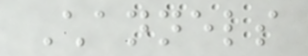Channels
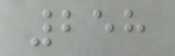258
